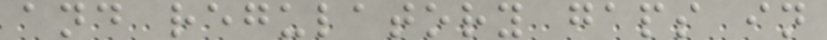and regulatory gaps in
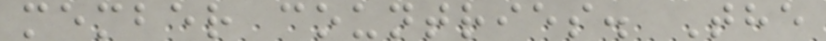member countries. The
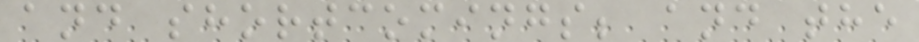and shortcomings; and the
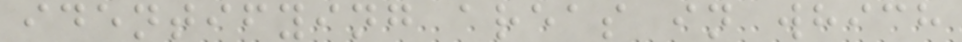identifying areas in which
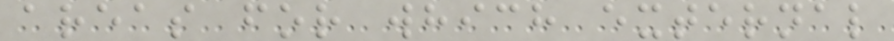areas for which external
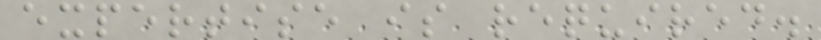expertise is required.
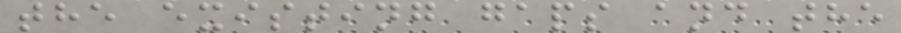the existing gaps and the
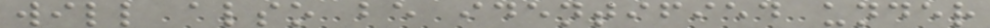will also be identified under
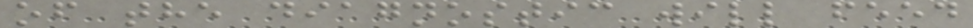of the diagnostic will feed
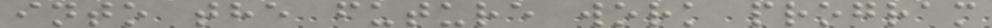into the future work program
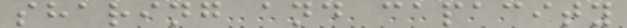sharing and capacity
